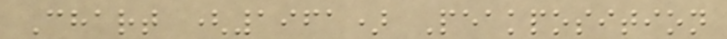Chart (1961) Peakposition
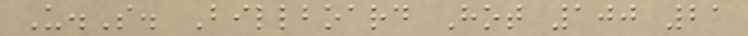U.S. Billboard Hot 100 21
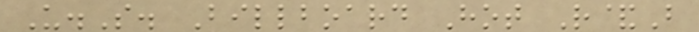U.S. Billboard Hot R&B
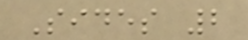Sides 2
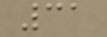31
